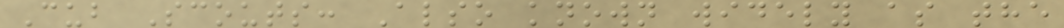Cub Scouts: Also known widely as the
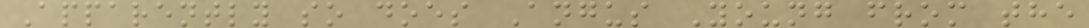Apparently so does Angus Young from the
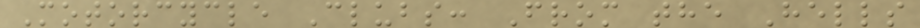Motorcycle Clubs: From the Hells
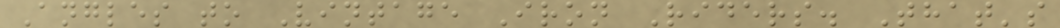Angles to Vintage Iron Riders. That's
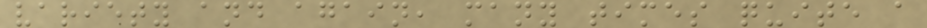variety and again, many times quite a
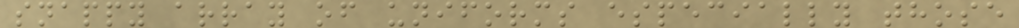snappy array of uniforms especially those
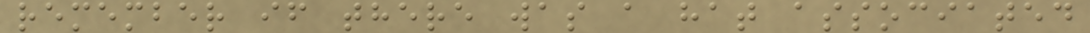remember if there was a hat associated
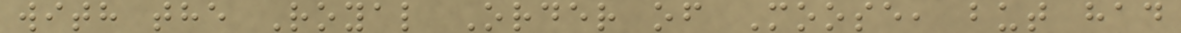with the Royal Order of Moose, but had
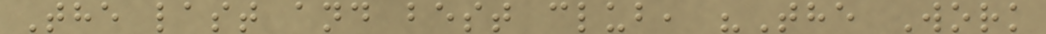The last and best club, "The Work
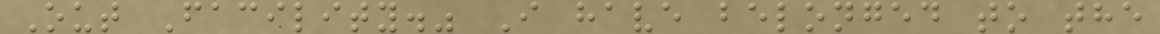Out Facility." I have belonged to the
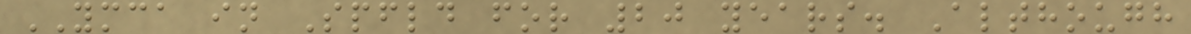YMCA in Spfld for 20 years. Although
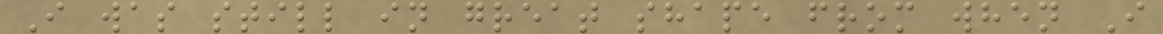I was still in great shape from when I
